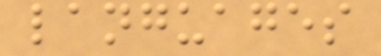languages
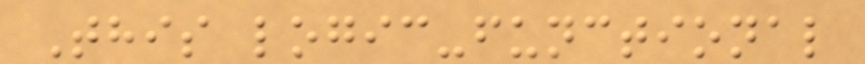This logic-functional
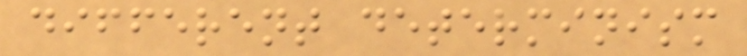different determinism
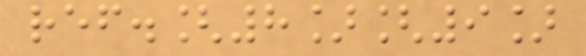ref.[8][9]
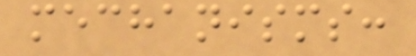mechanisms:
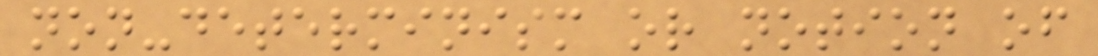non-determinism or notion of
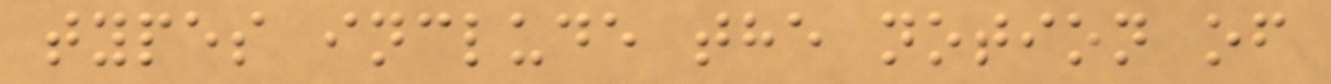types include the notion of
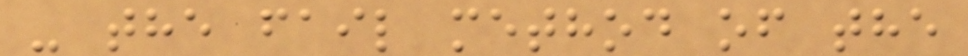- the fail method of the
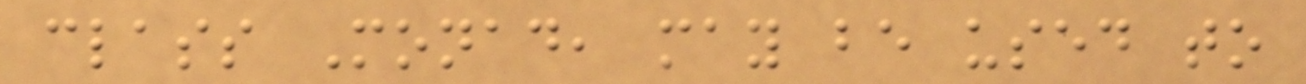class Monad, may be used to
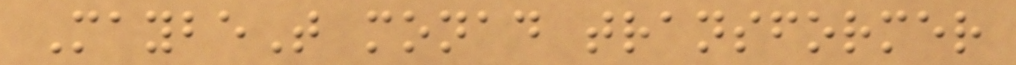MaybeT monad transformer
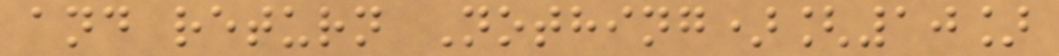and return Nothing)[10]
